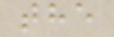the
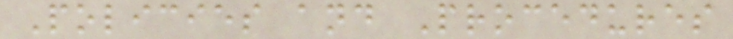Policies and Procedures
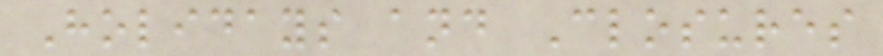Holidays and Closures
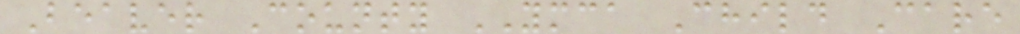Beaver County YMCA Child Care
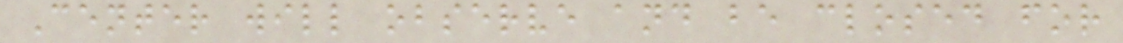Center will observe and be closed for
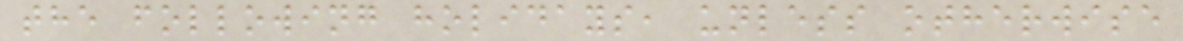the following holidays, unless otherwise
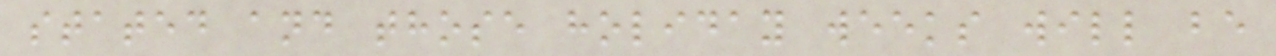stated and those holiday weeks will be
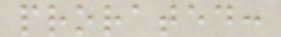prorated:
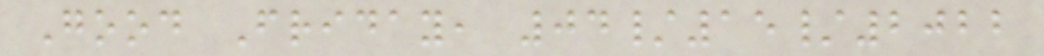Good Friday, 04/15/2022
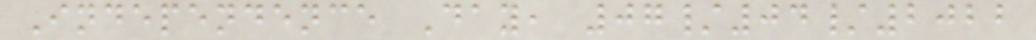Independence Day, 07/04/2022
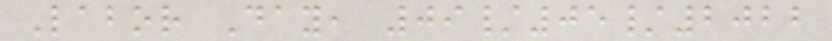Labor Day, 09/05/2022
